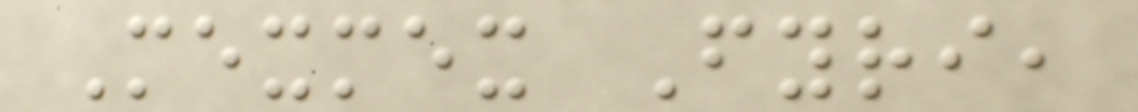Mexmex Fyri,
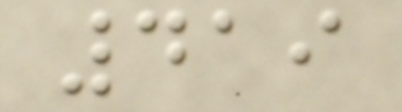419
